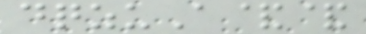dqzuA&&
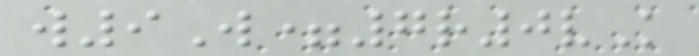w9W=7r0vK
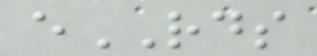eRDS
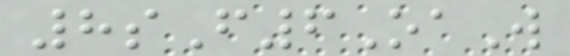8sF6OaW
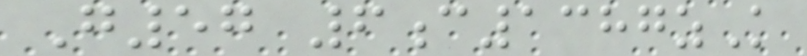G57 6c1387zK
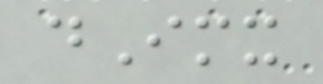dImx
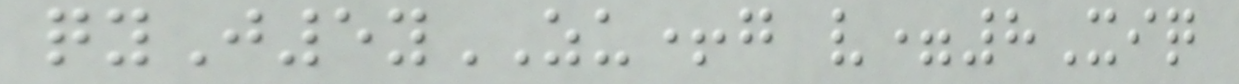qyJ5yZU+g v=8Xiq
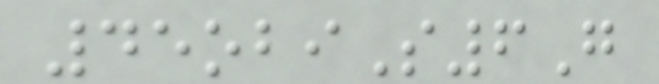45obiS6G
